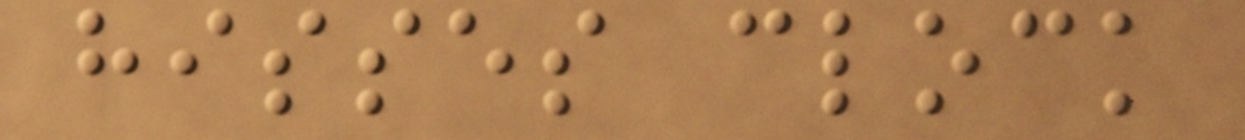hisses clock
